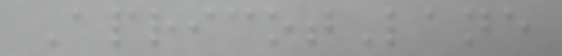ApricotLane
